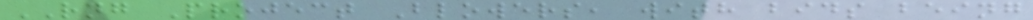RNG Project Blowers, with bids being
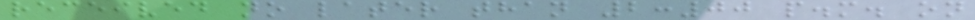received no later than 2:00 p.m. on
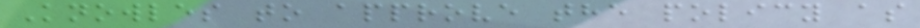Knowles to approve the policy as
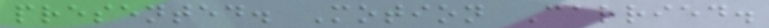presented. Motion Carried.
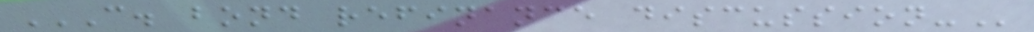C. BOND REFINANCE DISCUSSION-
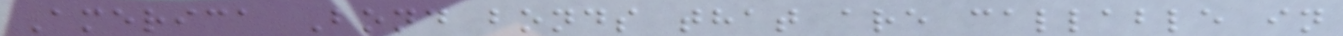America Bond bonds that are callable in
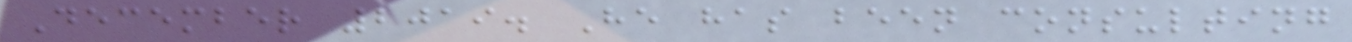December 2019. He has been consulting
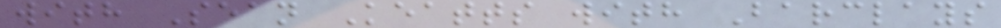with Sean Keatts with Barclays
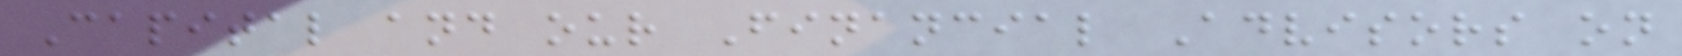Capital and our Financial Advisors on
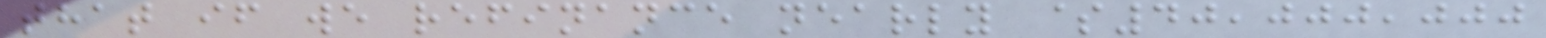that if we refinance nearly $40,000,000
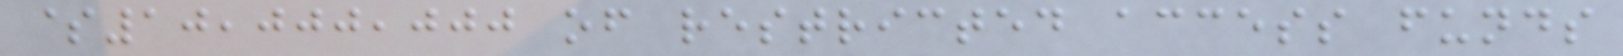$10,000,000 of restricted access funds
